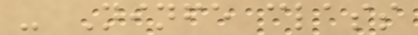- Ninfe class
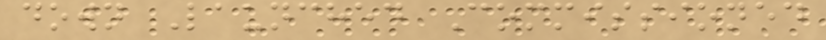down Launched Commissioned
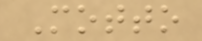Motto
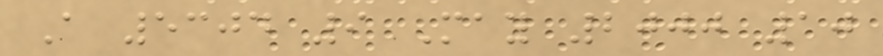A 5304 9 May 2000 10
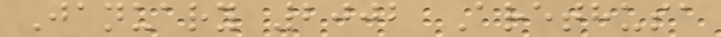January 2002 Arethusa
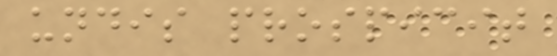undis prospicit
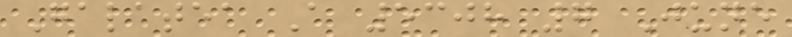Galatea A 5308 7 June
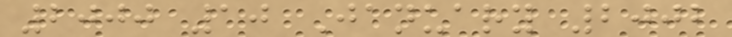2000 10 January 2002
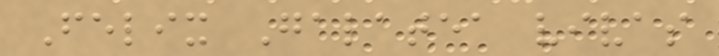Felix Galatea vivas
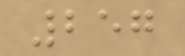257
